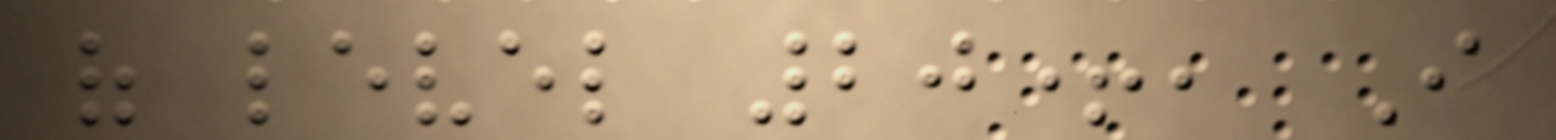of level 20+, I
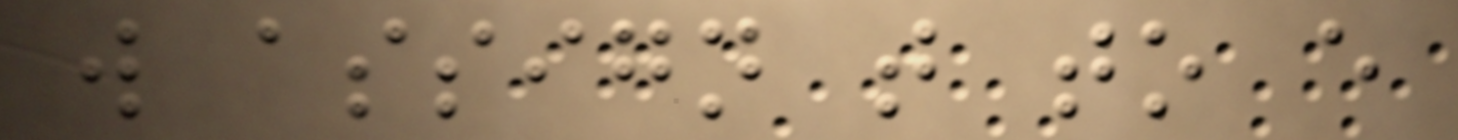will assign that to every
